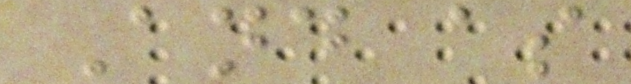And as
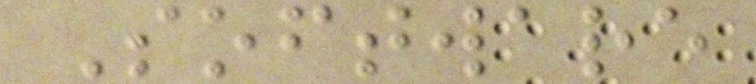Software
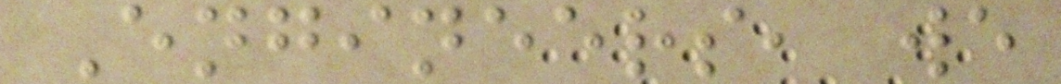Engineers, we
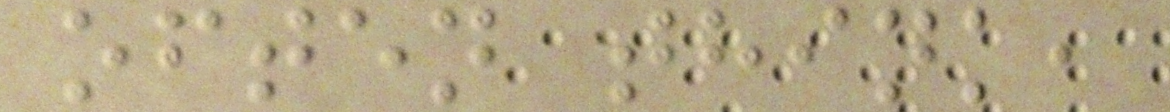often think,
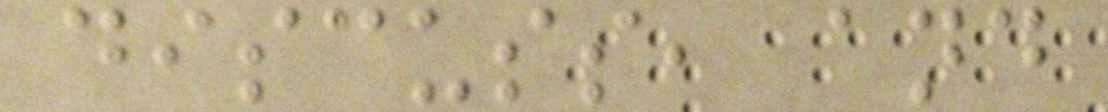discuss, and
